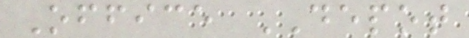Office DEPOT
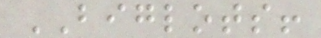BIGLOTS!
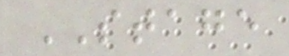STAGE
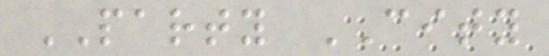PARTY CITY
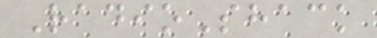RadioShack
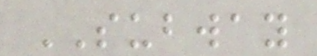SUBWAY
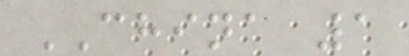CHINA 1
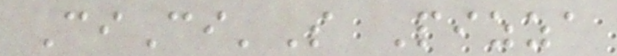CiCi'S Pizza
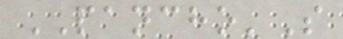PANCHO'S
